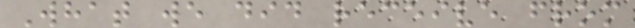What we did receive from
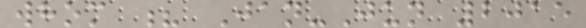whom ? Jan-Jun 2015
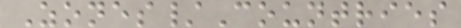Zones/Countries
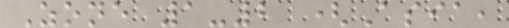Zone 1-2 (Asia,
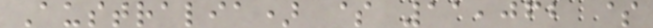Australia) $ 11,062 $
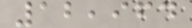12,964
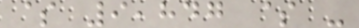$ 9,847 $ -
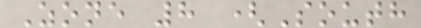Zone 8 (South
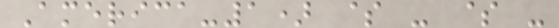America-1) $ - $ -
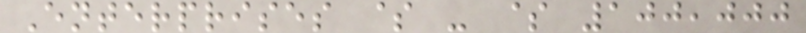Enterprises $ - $ 100,000
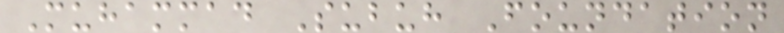Muhammad Subuh Foundation
